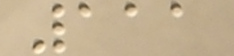111
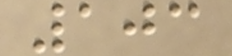103
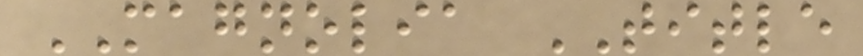MAGNOLIA TITLE
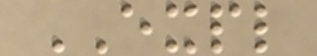EXPL
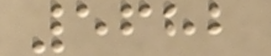5682
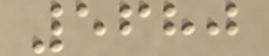5680
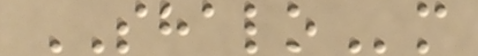SHALOm
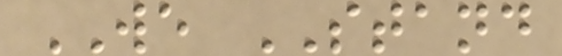WE STAND
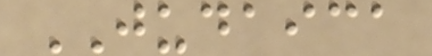JUDAICA
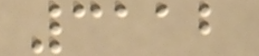3112
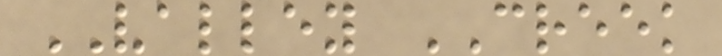VALLEY CREEK
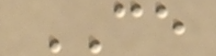CE
